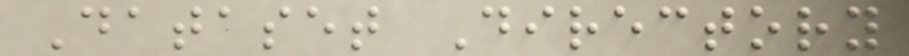Dataset Directory
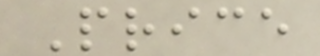Price
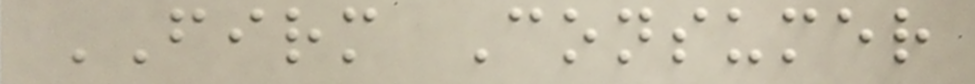FIRM Consumer
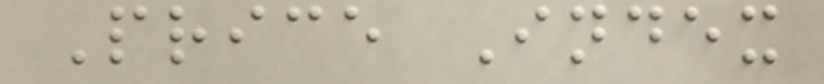Price Index
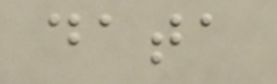data
